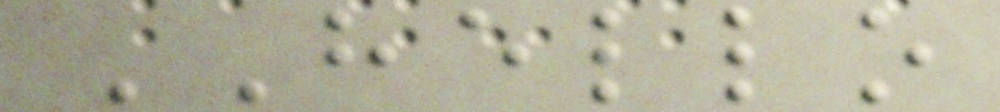HELLO
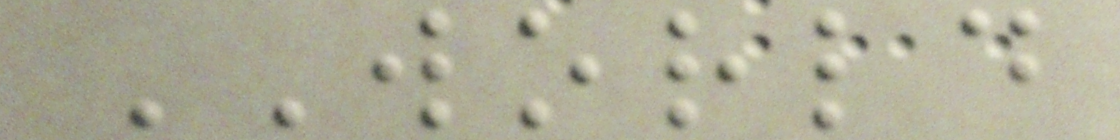WORLD
